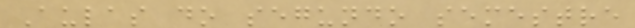Aulas do segundo semestre
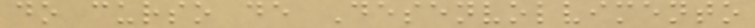do curso de Desenvolvimento
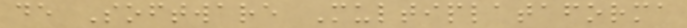de Software Multiplataforma
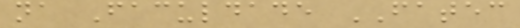na Faculdade FATEC
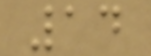14
